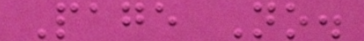Page No.
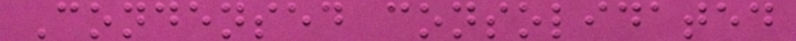Condensed consolidated
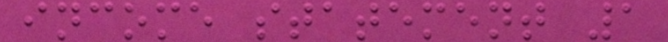income statement 1
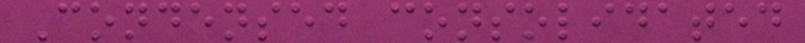Condensed consolidated
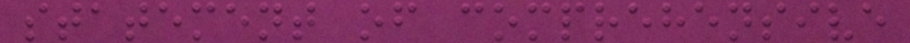statement of comprehensive
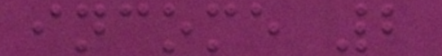income 2
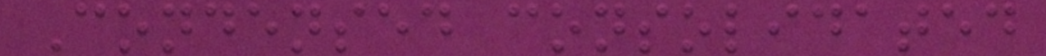Condensed consolidated
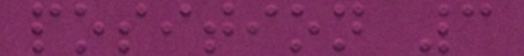position 3
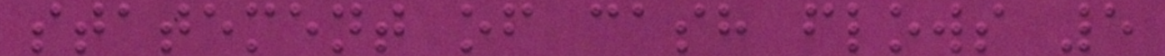statement of cash flows 5
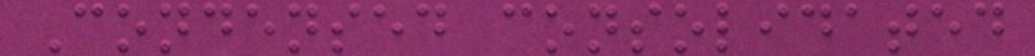Condensed consolidated
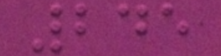245
